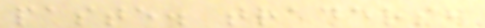paste. traders,
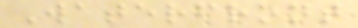Waterfront
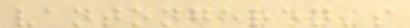vantongeren's
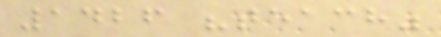1426 "teach"
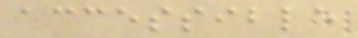accessible
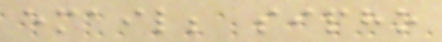email; sipho
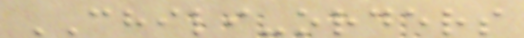CHILI-orders
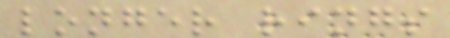longer rings
